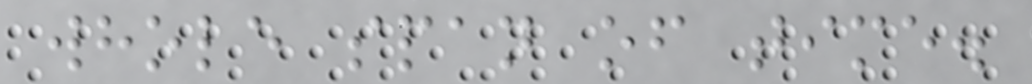whole span of time.
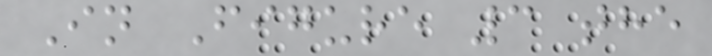In Figure 3 the
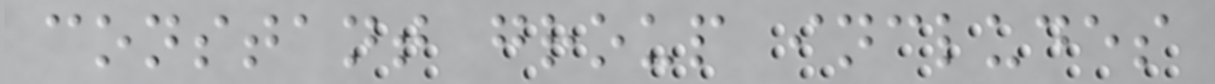constant group includes
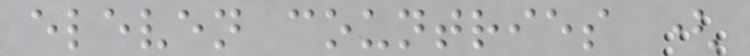eleven countries (
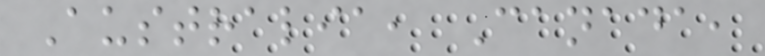Australia, Canada,
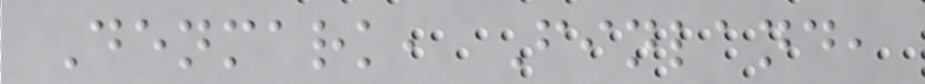Denmark, Finland,
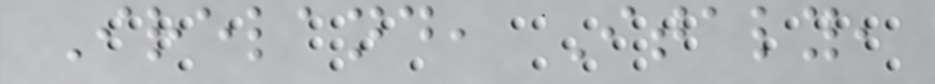Ireland, Italy,
